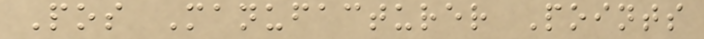Pos Manufacturer Points
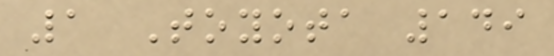1 Toyota 149
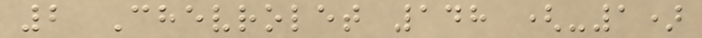2 Chevrolet 148 (-1)
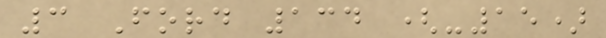3 Ford 134 (-15)
